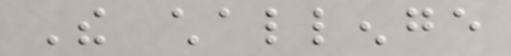The challenge
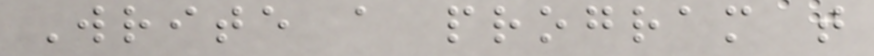Write a program that
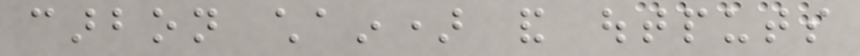carbon chain) and outputs
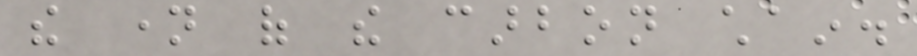the name of the carbon chain.
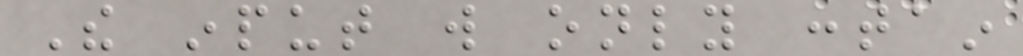The input will only contain
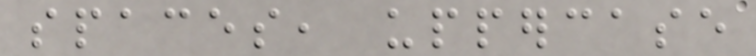spaces, uppercase
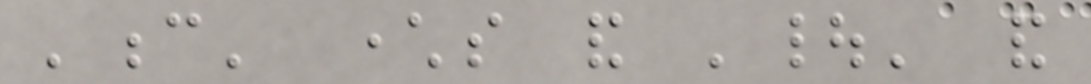'c' characters and '|' and
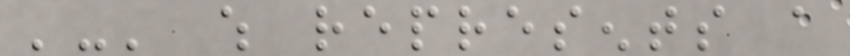'-' which represents a
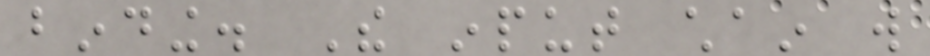binding. The input chain will
